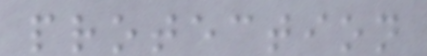protection
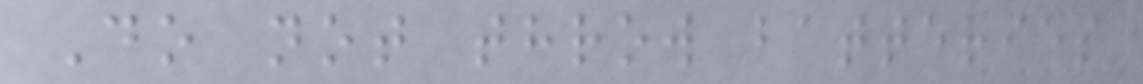Do not throw batteries
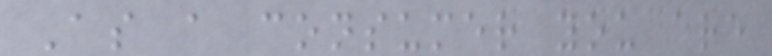As a consumer you are
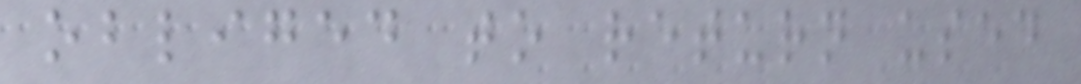obliged to return used
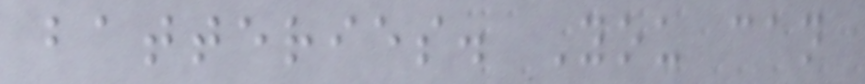batteries. You can
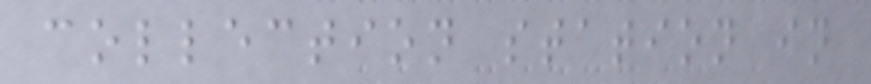collection station in
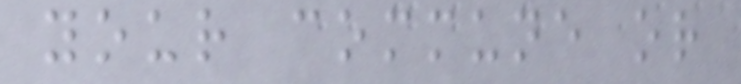your commune or
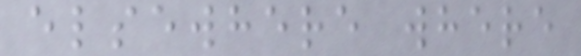elsewhere where
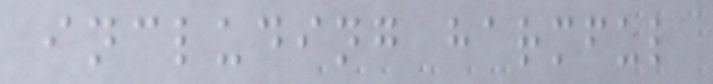including harmful
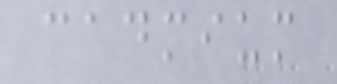cadmium
